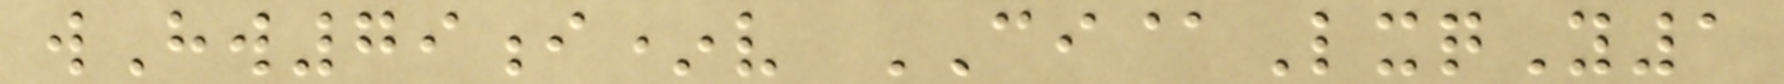wHw79i*v CI@LxqY1
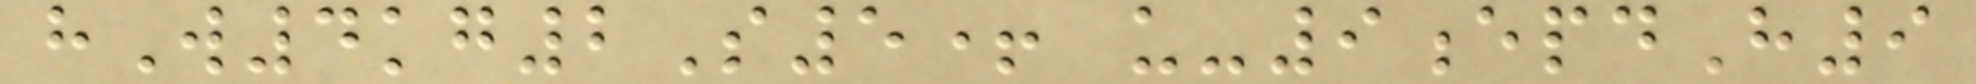hW4kg2S5+ u-9epdH9
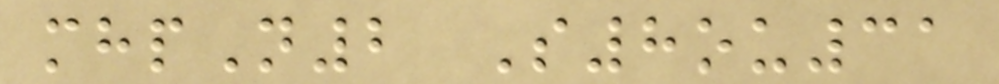mhpN2 S8ou31
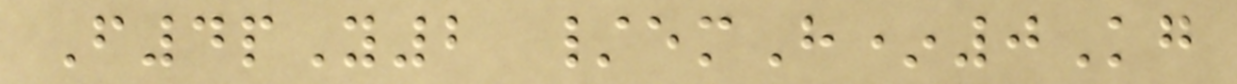F4pY2 /emH*0Kg
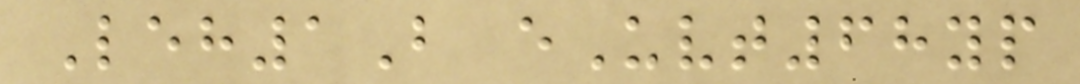Leh1B eUvt68yp
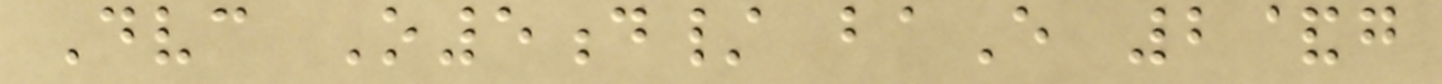Dvc O5d/ baE 2&g
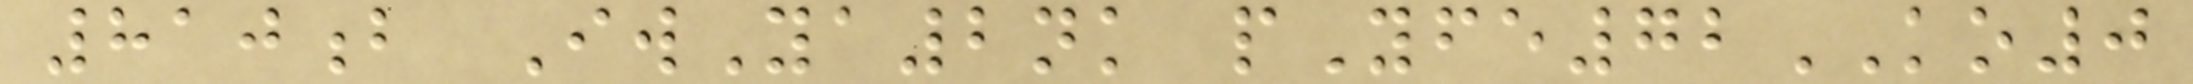810b IwYa2nk pYfe72KO0
